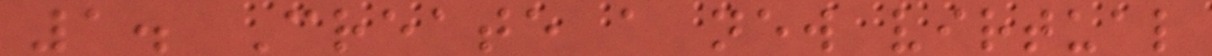1. Create a new virtual
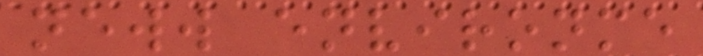neww environme
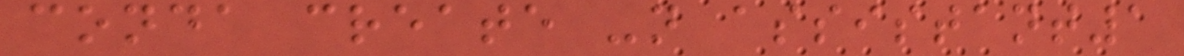conda create -n assistant1
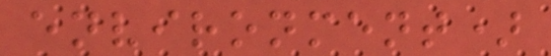environment)
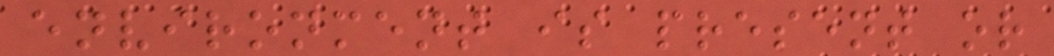environment is present or
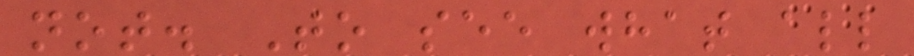not. To see what all
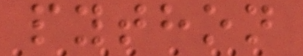python
